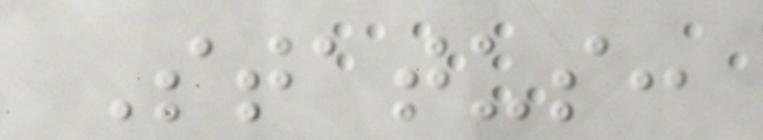Status:
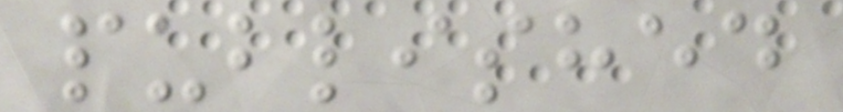published
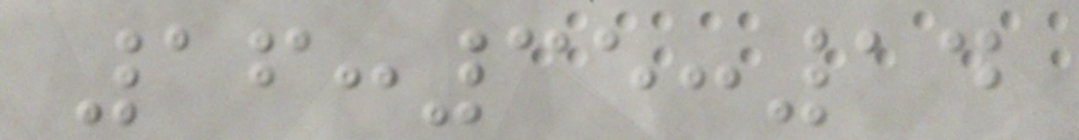16:35:14
